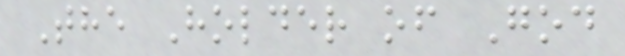The Holder of God
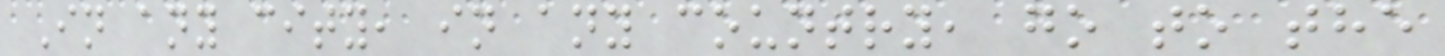In any city, in any country, go to the
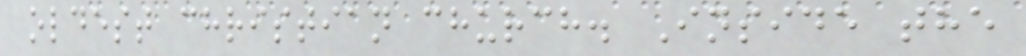oldest christian church. Inside the
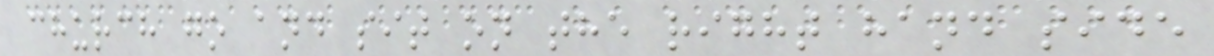church go and sit on the right hand side
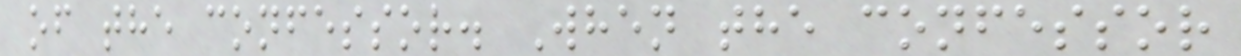of the confessor. When the confessor
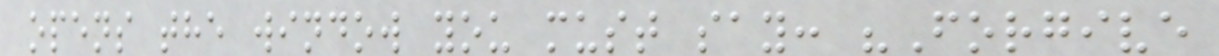opens the window you must say: "Forgive
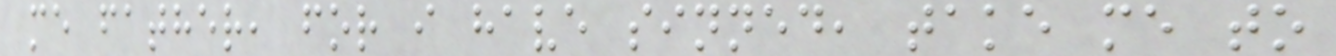me father, for i have sinned, take me to
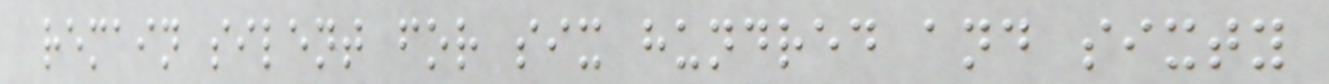remain silent for six hundred and sixty
